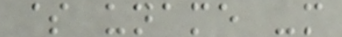$ uname -m
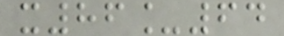x86_64
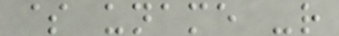$ uname -r
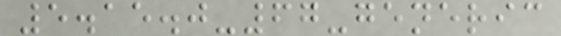5.15.0-67-generic
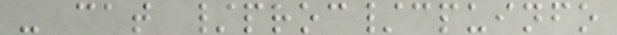- cat /proc/cpuinfo
